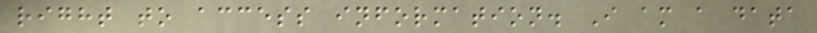right to access information. I am a data
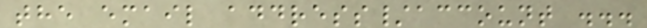the email address/account ...
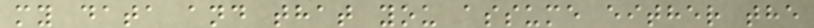my data and that you assume either the
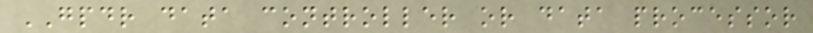GPDR data controller or data processor
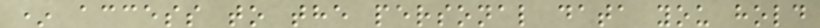* access to the personal data you hold
